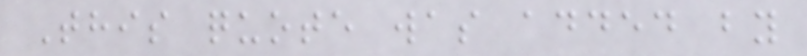This quote was added by
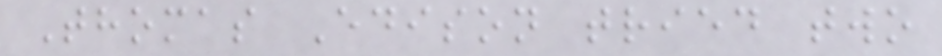Thomas Edison tried two
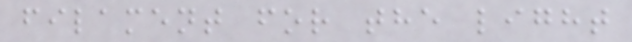filament for the light
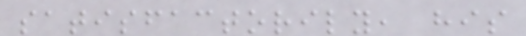satisfactorily, his
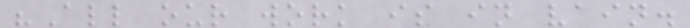"All our work is in vain.
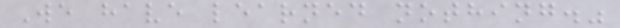We have learned nothing."
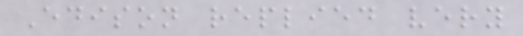Edison replied very
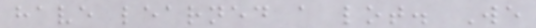have learned a lot. We
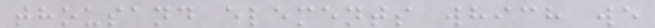thousand elements which we
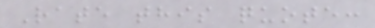Rate this quote:
